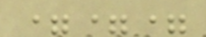===
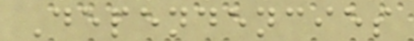Dependencies
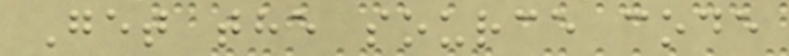Get the source code
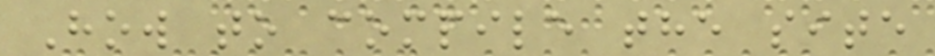How to compile the site
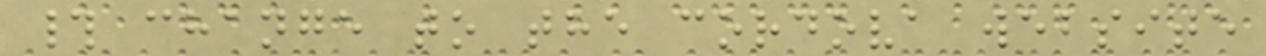# change to the cordova website
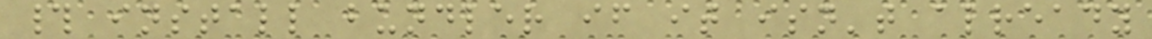# install bundler if it isn't already
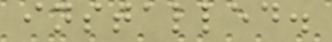installed.
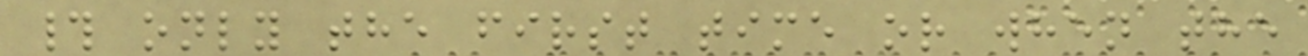# only the first time or when the
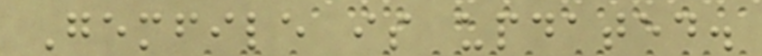Gemfile is updated.
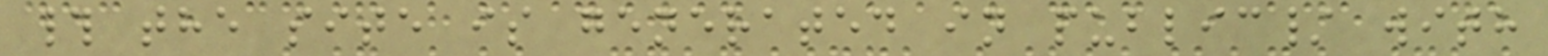# the site is generated in public/ with
